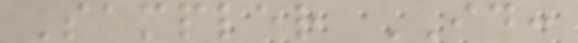Sampler ID:
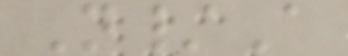N/A
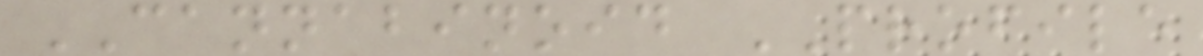CANNABINOID PROFILE
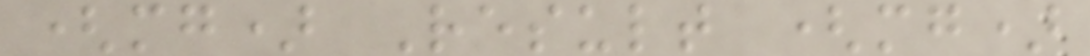(mg) Result (mg)
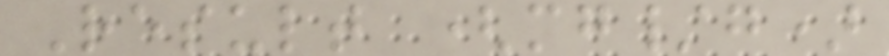Result (mg/g)
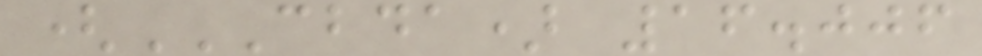(CBDA) 16.006
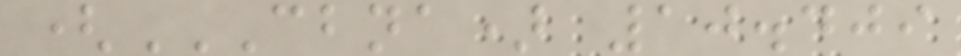(CBNA) 10.409
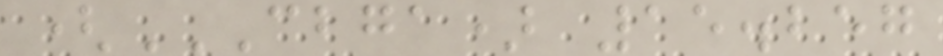(CBGA) 15.257
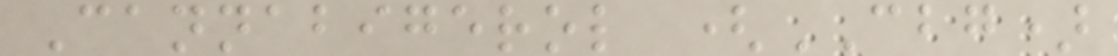Cannabigerol (CBG)
